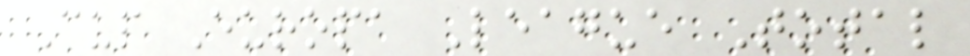Cup Europa League Total
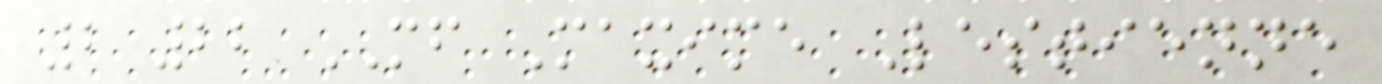2 22 MF Maxime Lestienne
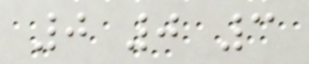0 0 3
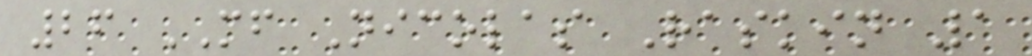26 MF Nicolas Raskin 1
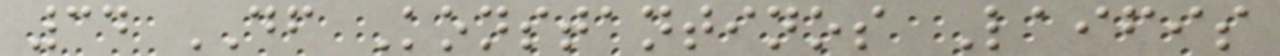34 DF Konstantinos Laifis
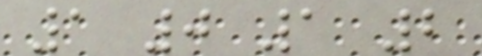1 0 1 2
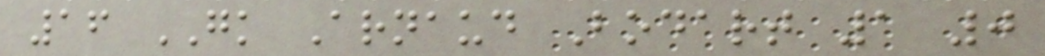16 GK Arnaud Bodart 1 0
